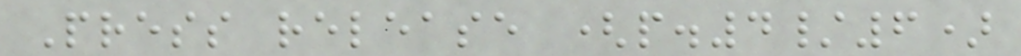Press release (p.4/6)
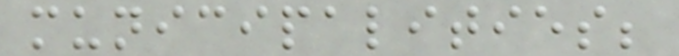municipalities;
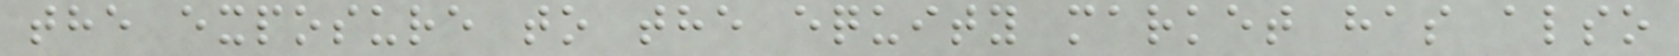the exposure to the equity market has also
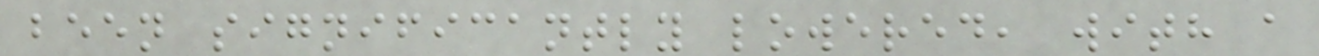been significantly lowered, with a
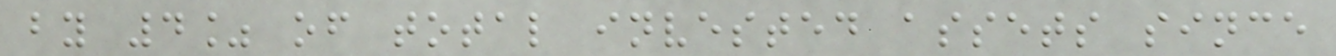by 4% of total invested assets since
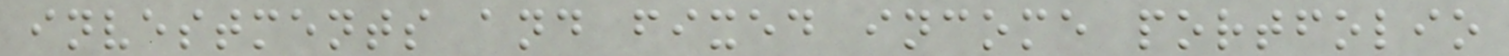investments and fixed income portfolio
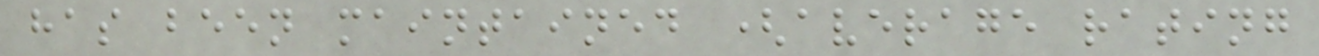has been maintained (average rating
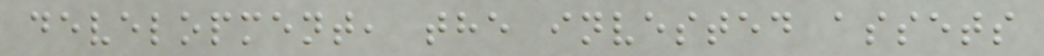development, the invested assets
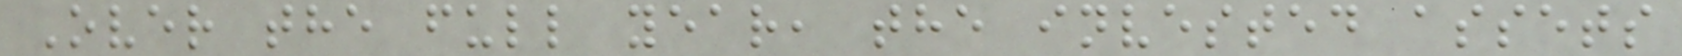Over the full year, the invested assets
